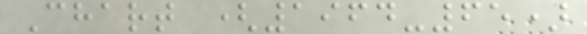Chart (1964-65)
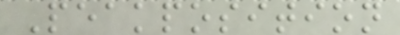Peakposition
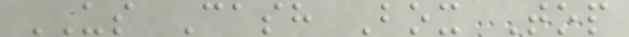US Cash Box Top
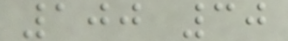100 30
